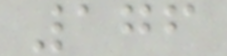176
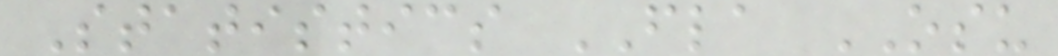Statistics FLA OSU
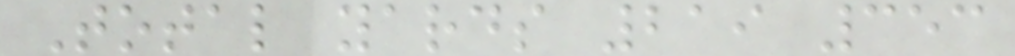Total yards 219 353
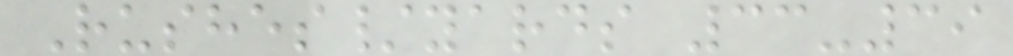Rushes/yards 33-39
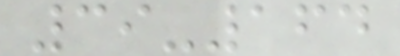39-164
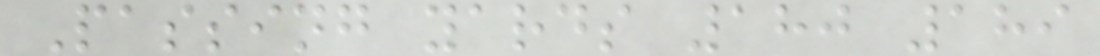Passing yards 180 189
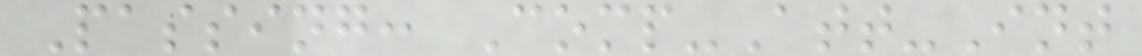Passing: Comp-Att-Int
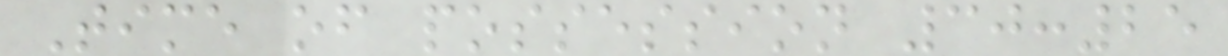Time of possession 30:25
